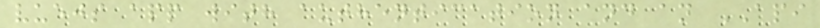vuejs app with authentication and an API
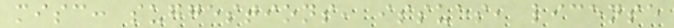misc: suggestions, issues, license
